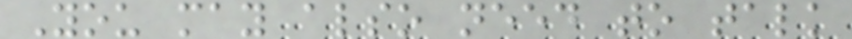You may also need to talk
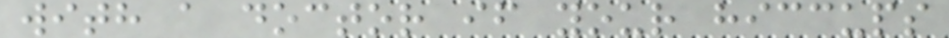with a doctor if your hiccups
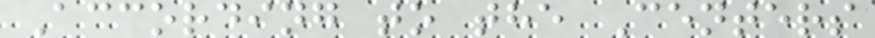According to the Centers
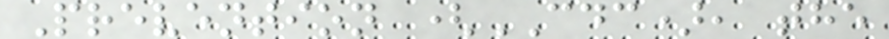Prevention (CDC), the
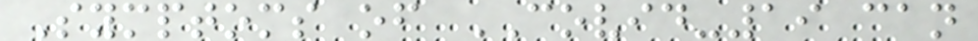Symptoms of COVID-19 can
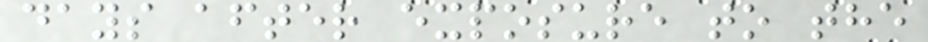days after exposure to the
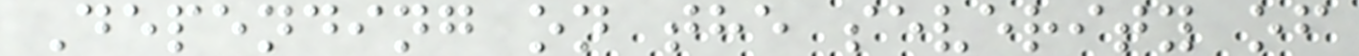Depending on the severity of
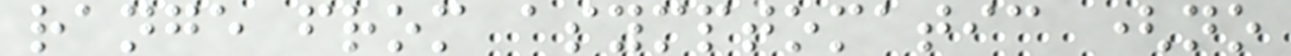range from asymptomatic (no
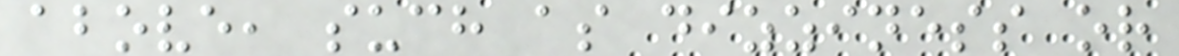above, such as dizziness or
